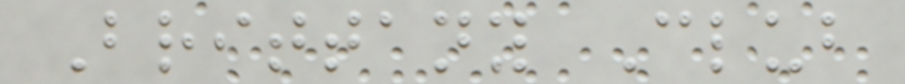Brittany Club
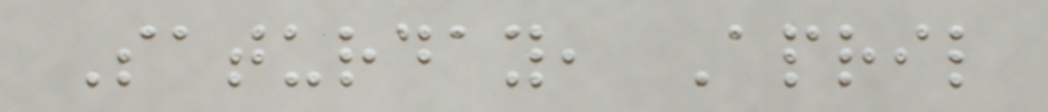Saturday, April
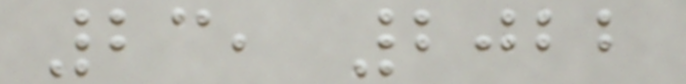23, 2022
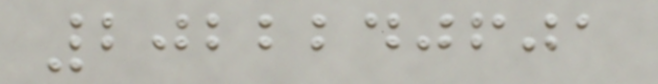2022240601
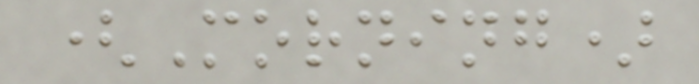(Morning)
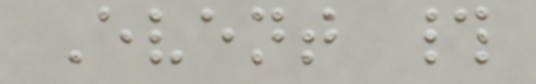Event #
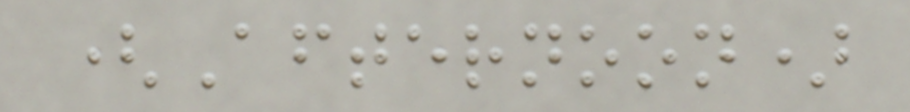(Afternoon)
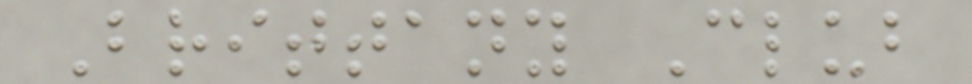Brittany Club
